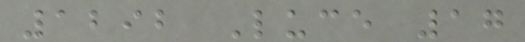1292 Luce 17
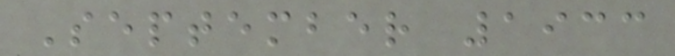September 1933
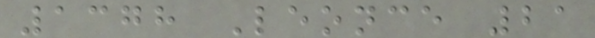1378 Leonce 21
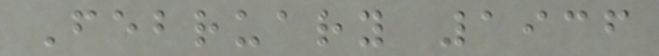February 1936
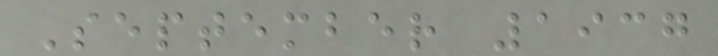September 1937
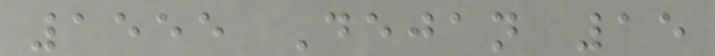1555 Dejan 15
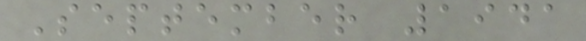September 1941
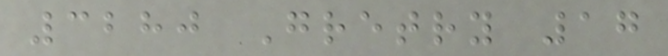3280 Gretry 17
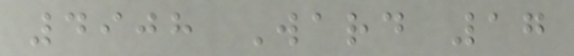4908 Ward 17
